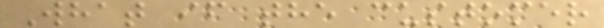What if the customer
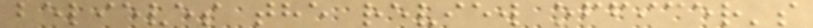believes the review officer's
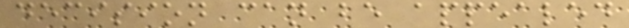decision can be appealed
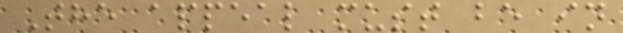The appeal must be in
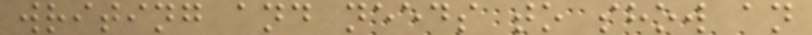writing and needs to show an
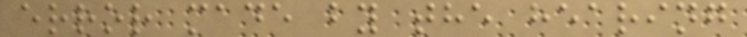error made by the hearing
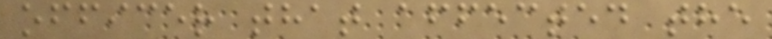officer that affected the
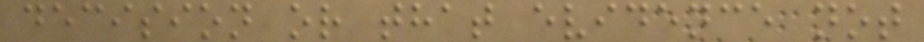decision or that evidence not
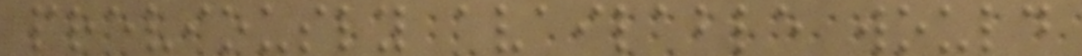previously available would
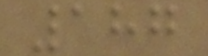187
